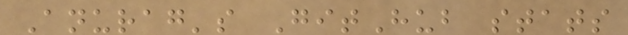Anurag's GitHub stats
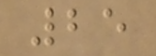25
